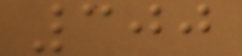300
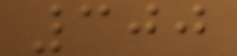300
